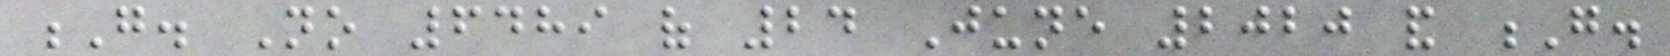G. No 6489 of 24 June 2020 and G.
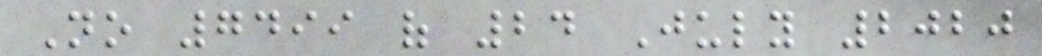No 7499 of 24 July 2020
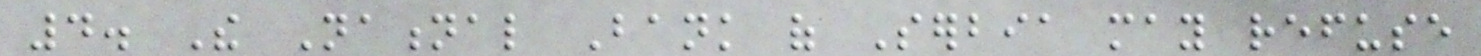4. The National Bank of Serbia may refuse
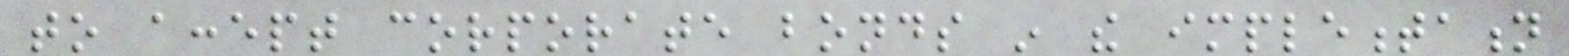to accept corporate bonds in the implementation
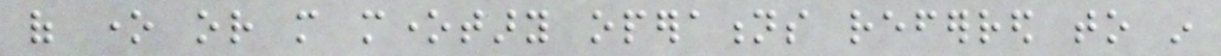of one or more monetary operations referred to in
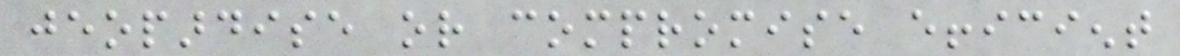jeopardise or compromise efficient
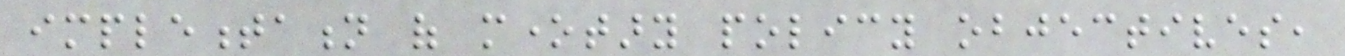implementation of monetary policy objectives,
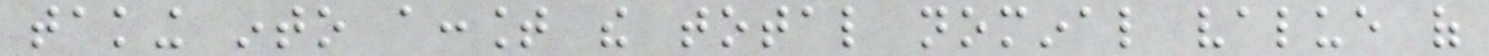taking into account the total nominal value of
